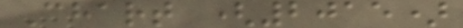Chart (2015)
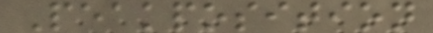Peakposition
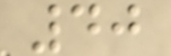40
